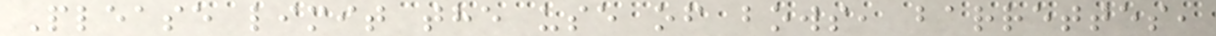Please limit the use of bows, barrettes,
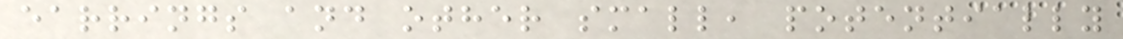earrings and other small, potentially
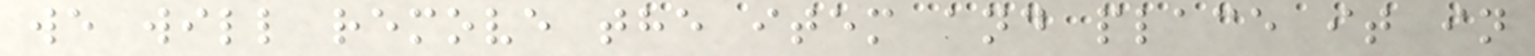we will remove the item and place it in
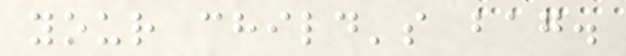your child's bag.
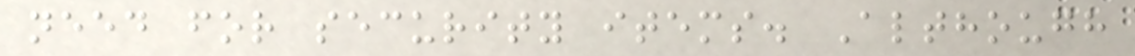need for security items. Although
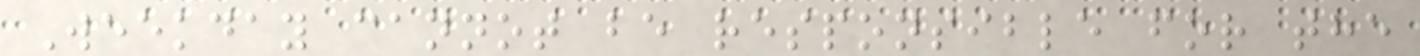Weekday cannot be responsible for the
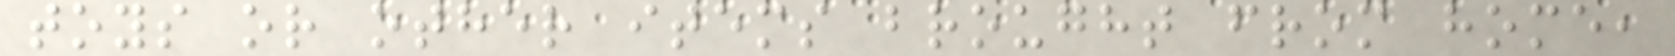toys or other items brought from home,
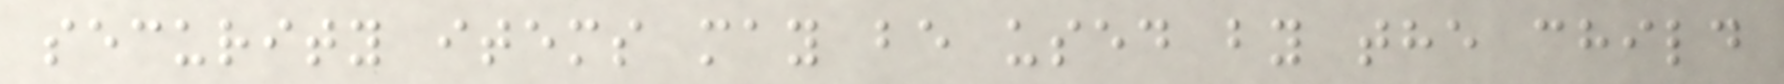security items may be used by the child
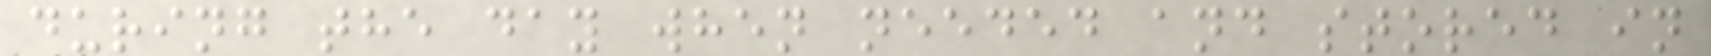during the day when needed and stored in
